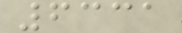6331
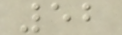52
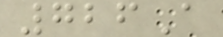726A
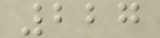227
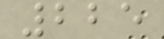225
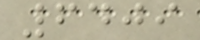6409
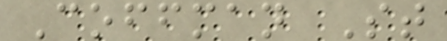Coffman St
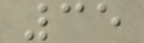35
